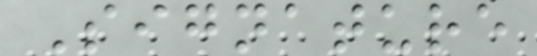Signature
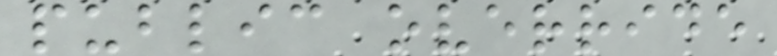public override
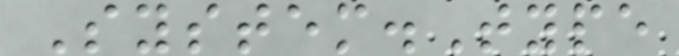System.Type
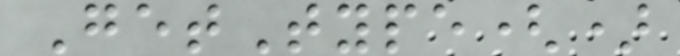GetType()
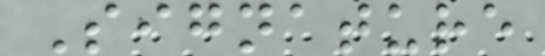Signature
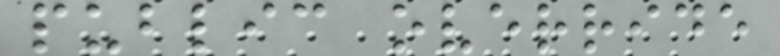public override
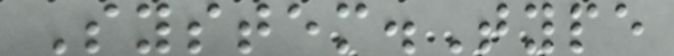System.Type
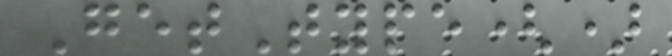GetType()
